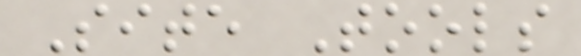Site Tools
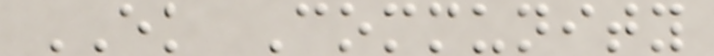EK Community
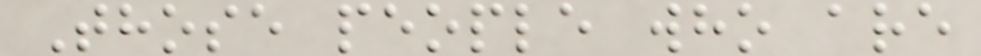Those people who are
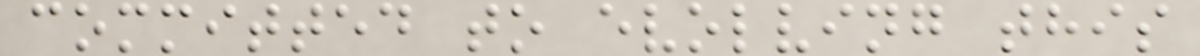committed to evolving this
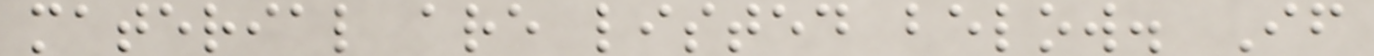material are listed below. If
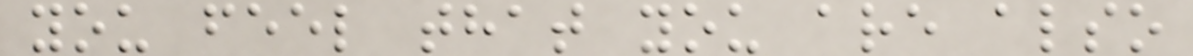you feel that you are also
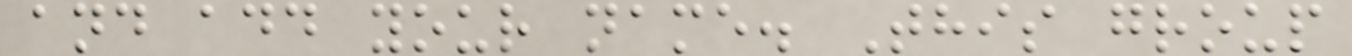and add your name. This group
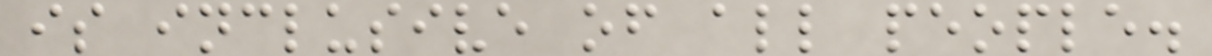is inclusive of all people.
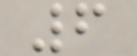6
